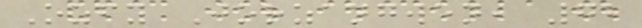Ozfy Jorzangwen, 72
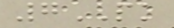7PK
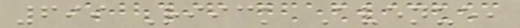699 Riick Avenue,
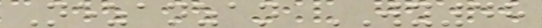Nezanzan WY48
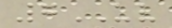7UV
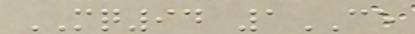MQ94 1CE
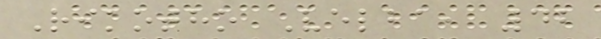Rikotho Velba, 42
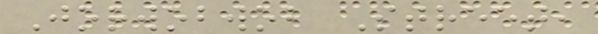Jorwobwob Street,
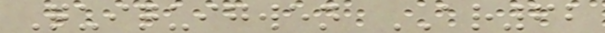Quiquigwen AR62
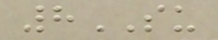8SU
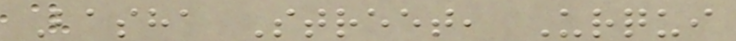Basha Street, Urqui
